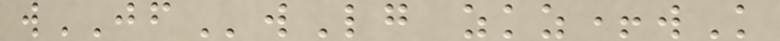wJFwLg zkz+wK
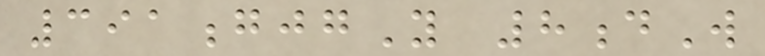391gjgY 8dW
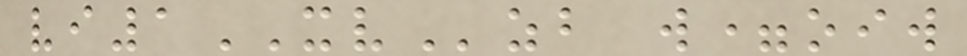vi1XVzb w=oiw
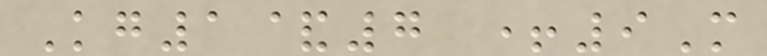Kg1&7 +9M
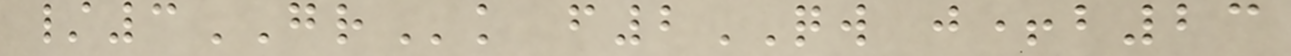/3GRk f2QW j+b23
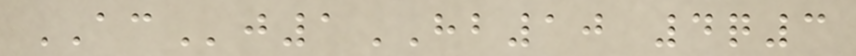ACj1HB10 4q3
